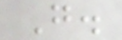G.
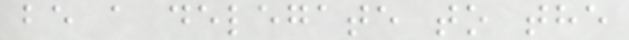be a delegate to the
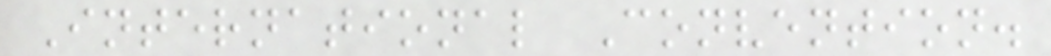International Convention.
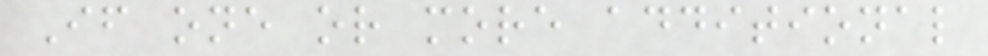If one or more additional
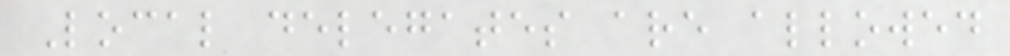Local delegates are allowed
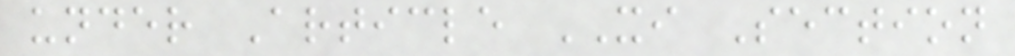under Article XI Section
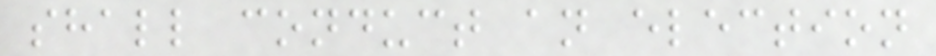shall conduct an election
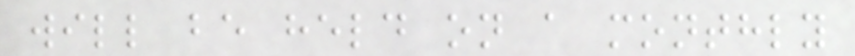will be held on a monthly
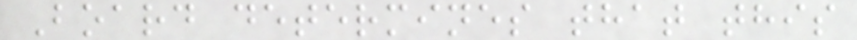Board determines that this
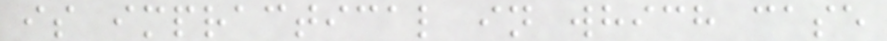is impractical in which case
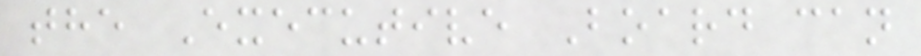the Executive Board can
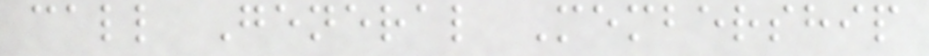call General Membership
